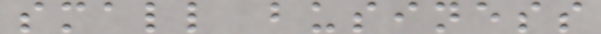small business
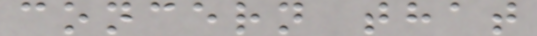concern that
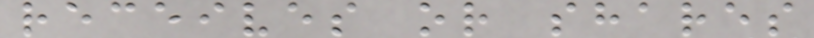receives or shares
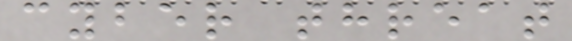cyber threat
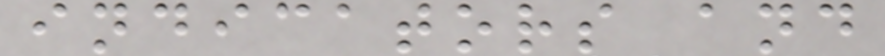indicators and
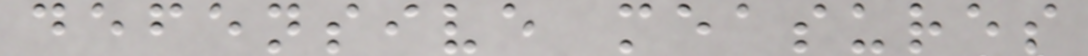defensive measures
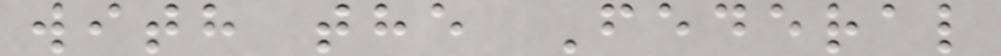with the Federal
